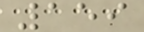159
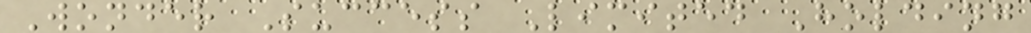Wonder Success Limited Holding
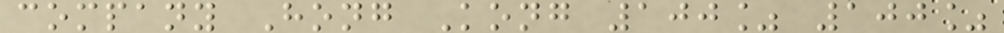company Hong Kong 100% 100%
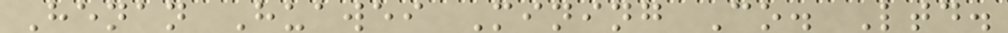Henan Huawei Mining Co. Ltd.
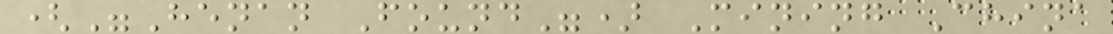("Henan Found") Mining China
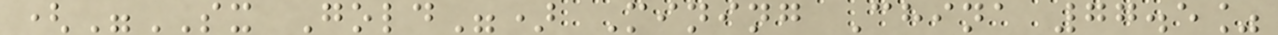("SX Gold") Mining China 77.5%
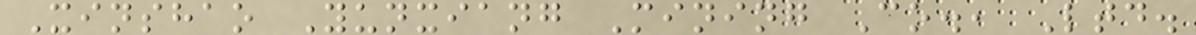Xinshao Yunxiang Mining Co., Ltd.
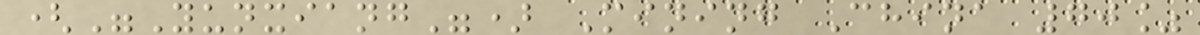("Yunxiang") Mining China 70%
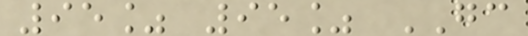95% 95% GC
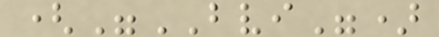("BVI")
